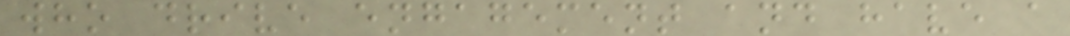who drive engagement and have a
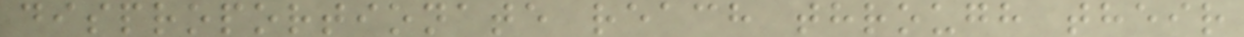disproportionate reach through their
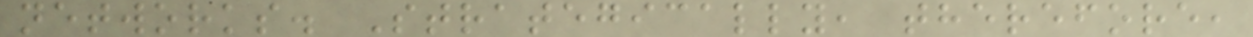networks. Strategically, therefore,
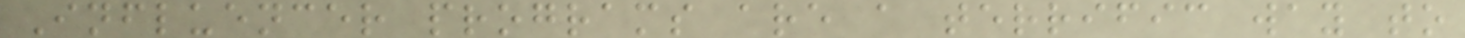Influencer programs are a terrific way to
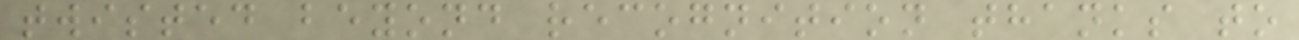twisted beyond recognition thanks to
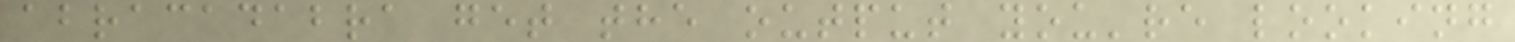abracadabra get the output you're looking
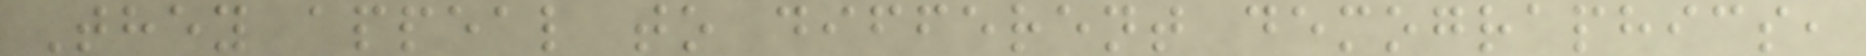They appeal to different demographics,
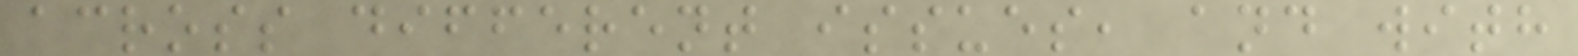across different issues, and with
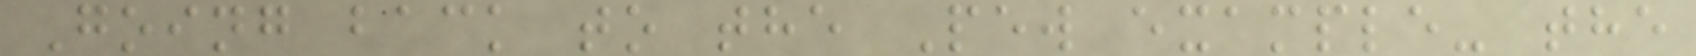Going back to the Pew example- the
